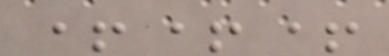+++
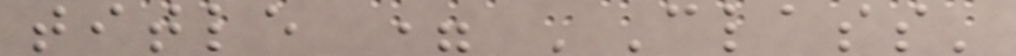title = 'Class'
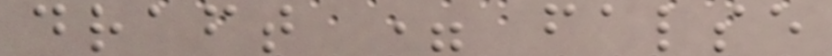draft = false
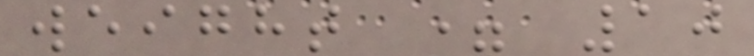weight = 10
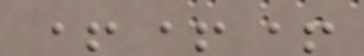+++
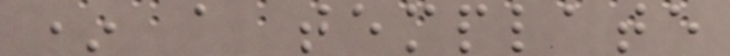* a template
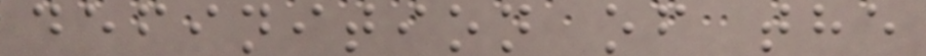definition of the
